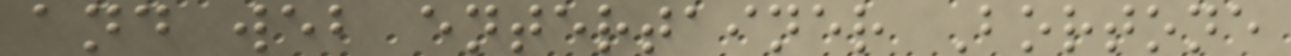and web entertainer Bortone
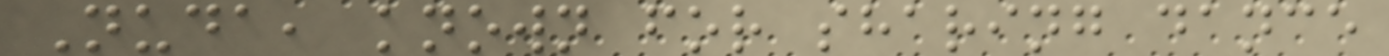Nuda, known for sharing dance
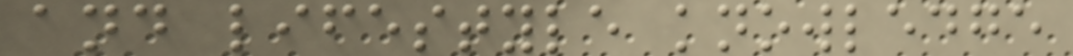and lifestyle knowledge
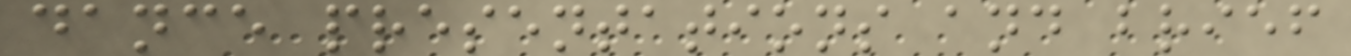dance presentations and brief
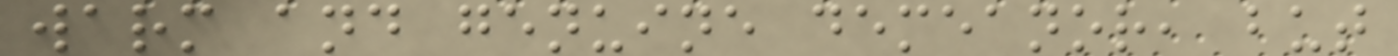warm and genuine demeanor, but
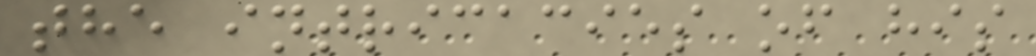the intricacies of his
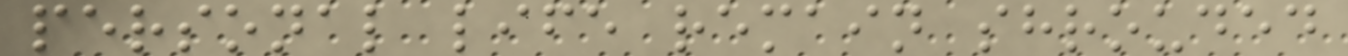personal life remain shrouded
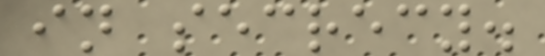in secrecy.
